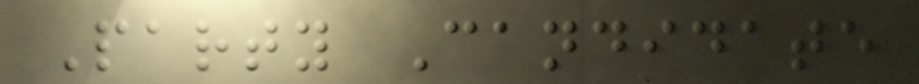Party Candidate
